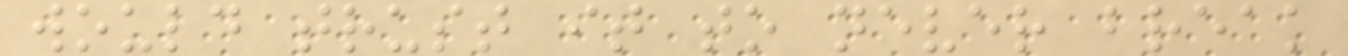would trust it to never break
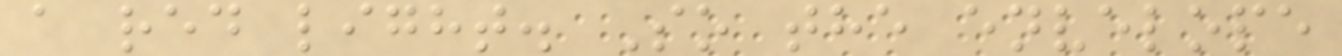a red light. So the envelope
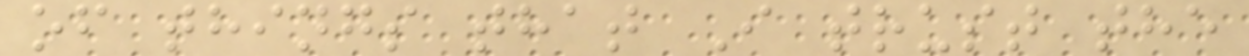of things that I trust the
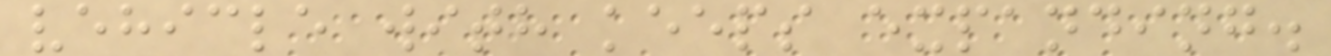vehicle with keeps expanding.
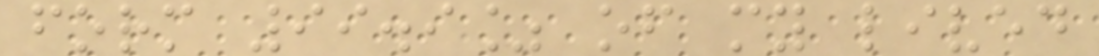form 99.9% of my lived
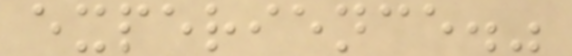experience."
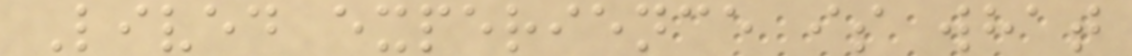Lived experience is what
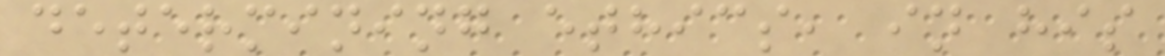determining ethics, in his
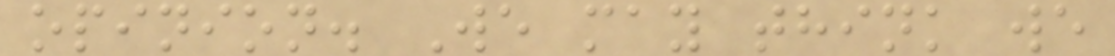opinion. We may think we
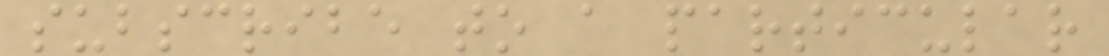subscribe to a particular
